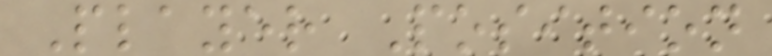Player Position
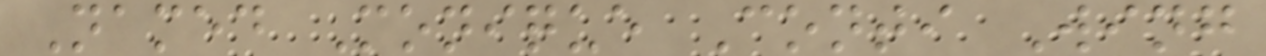Named Monique Conti Wing
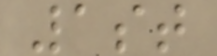1st
